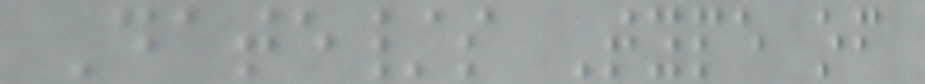Date/s Type of
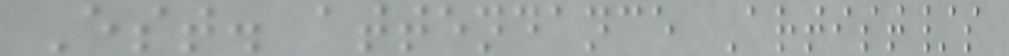Est. attendance Artist/s
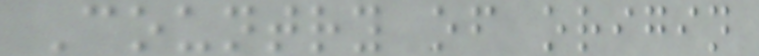Country of origin
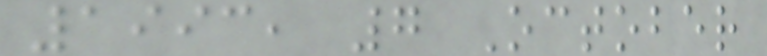1993, 7 October
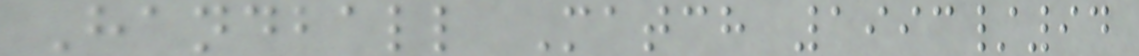Handball Match 1993/94
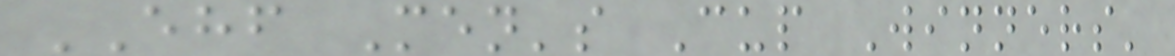EHF Men's Cup Winners'
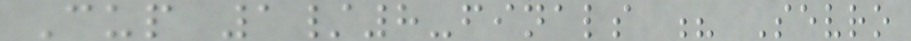Cup 1/8-finals ? Sevro
